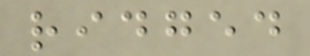ridged
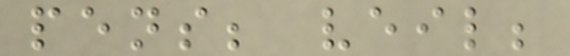pens; veil;
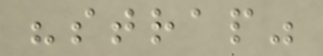"strap"
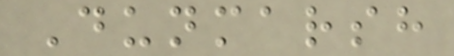Dunmarsh
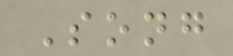Song
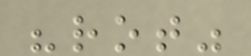"rot"
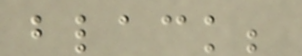black;
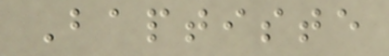Baptiste
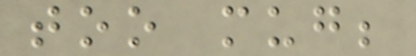too mug;
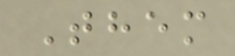Them
